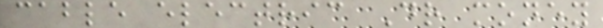cable electric Dr money
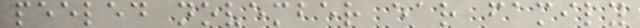peeled november ear family
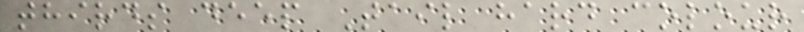thirds deep Tail hard colour
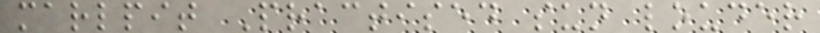marlpit Practised sun louder
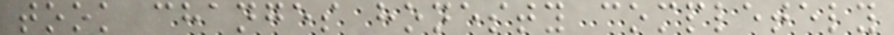took changes honesty completely
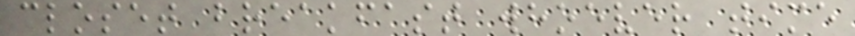closet breakfast whoever time
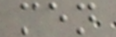men
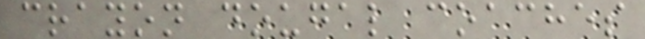crayon dougal coaches
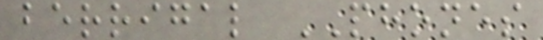berrigal PHONES
